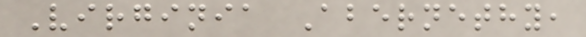Virginia Abernethy,
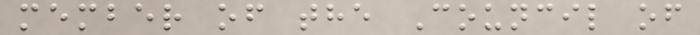member of the Council of
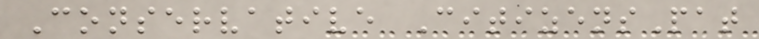Conservative CitizensPat
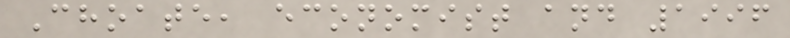Choate, economist and 1996
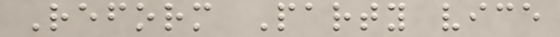Reform Party vice
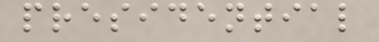presidential
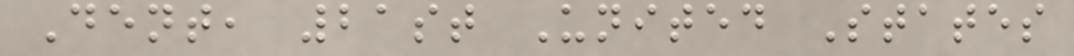Dent, 21st United States
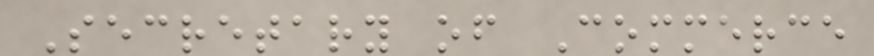Secretary of Commerce
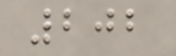202
